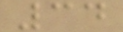34
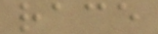race
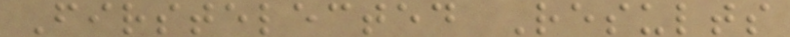Firstelected Results
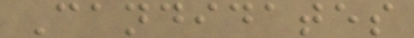Candidates
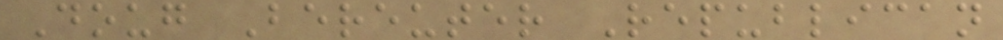Doug Bereuter Republican
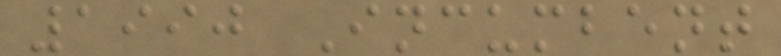1990 Incumbent
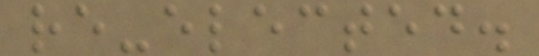re-elected.
